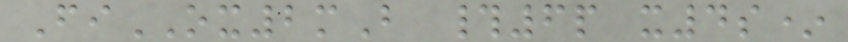FiOX2mB #6p x4s*
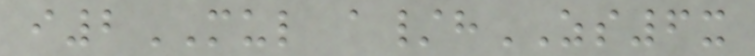i2MUL a/hZS6x
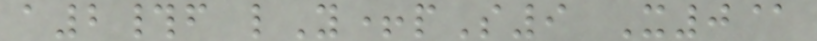a2#f lY+pS9 X0@
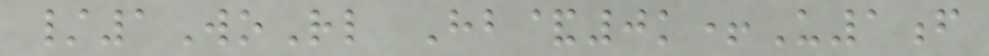/1WoRl Hb&0k+U1f
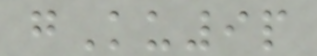gKu9p
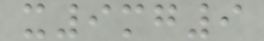x9mg9
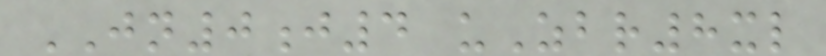JN0j4 uZbr8xl
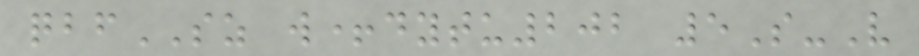qbfSZ w+dytu202 5S-V
